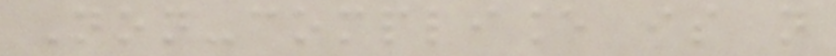Non-compliance is not
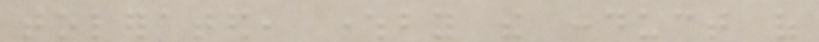tolerated, whereby the conduct of
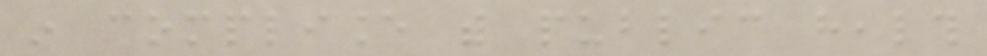in compliance with public health
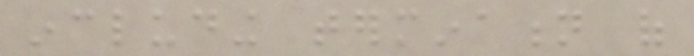including termination of
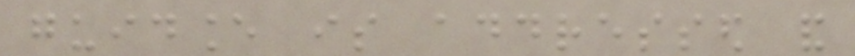guidance is addressed and
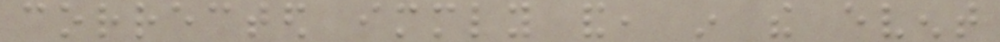corrected immediately and, in the event
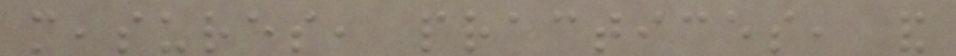measures, practices, and
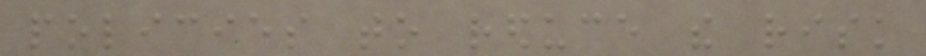policies to reduce the risk
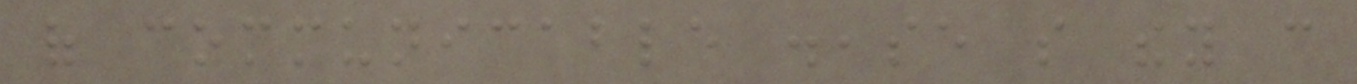of communicable disease so they can
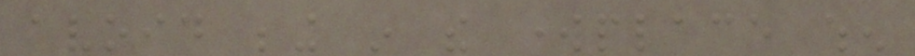avoid being in the workplace when
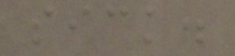sick.
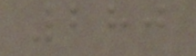280
